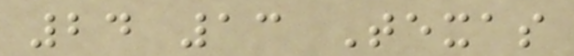24 13 Texas
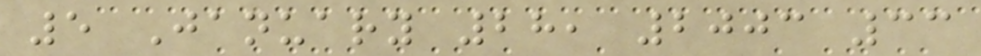5 January 28, 2003 33
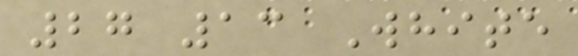27 13 White
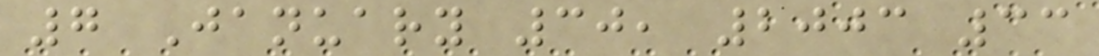7 January 30, 2003 33
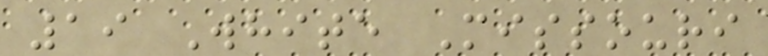19 White Missouri
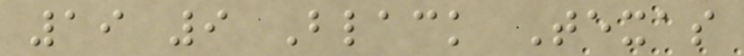19 9 Black Texas
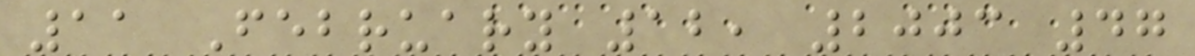11 February 12, 2003 47
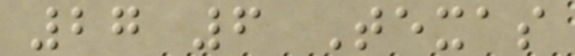27 6 Texas
